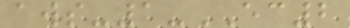aws-1-EC2
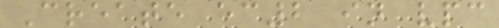Create ec2 in vpc
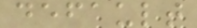default
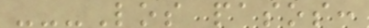---Los pasos:
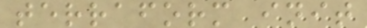terraform init
